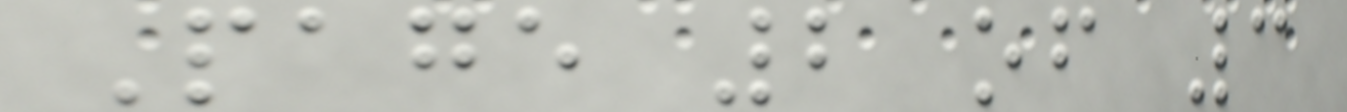Page 2 of 3
